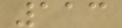113
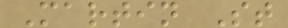Martin St
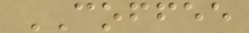COFFEE
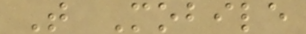T Mobile
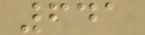641
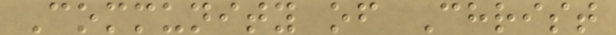Community of Christ
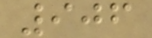906
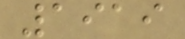1919
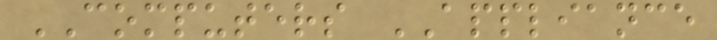COMPUTERS APPLIANCE
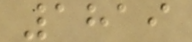1819
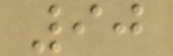90
